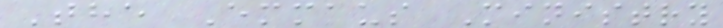The Emmaus Ministry
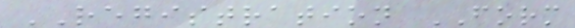REGISTRATION FORM
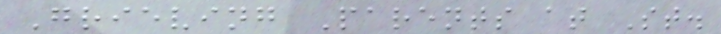Grieving Parents at St.
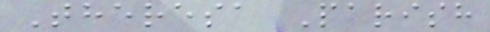Theresa Parish
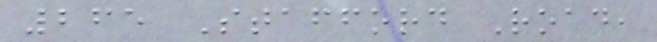265 Stafford Road,
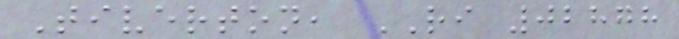Tiverton, RI 02878
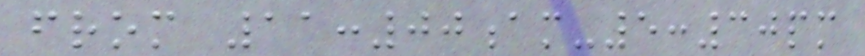from 11:00am-5:30pm
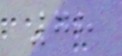78
